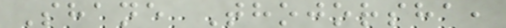Shane Thojorsha,
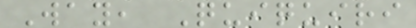Way, Quiquiri
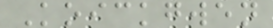Koickgwen
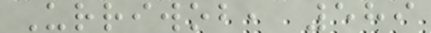Urriwob, 589
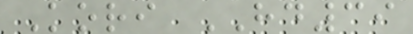Kori HD39
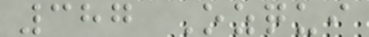387 Ozqui
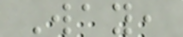Way,
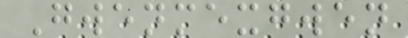Gwenmexgwen
